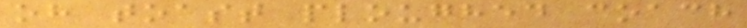oh toast ploughed coach
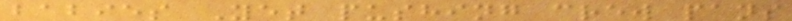babies Yet pushing crew pans
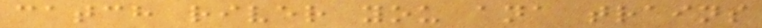catch river you ana trains
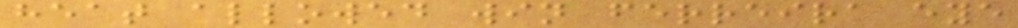heat allowed win ferreira eye
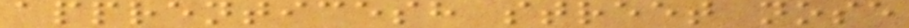apprenticesh street nose
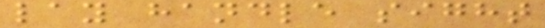lay handle sight
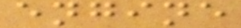engine
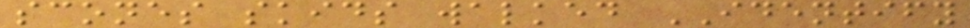scones skids walked IDENTIFY
